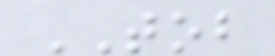TOB
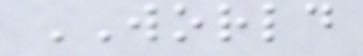WORLD
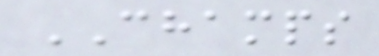CHAMPS
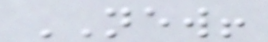NEW!
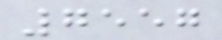7557
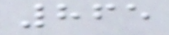865
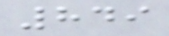849
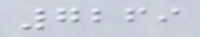7269
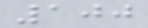100
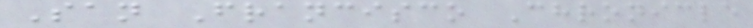San Francisco Chronicle
